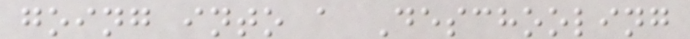going into a Deschooling
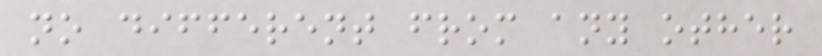no different from any other
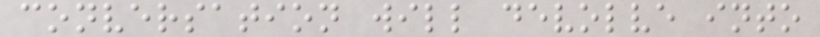conversation will devolve into
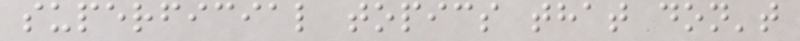superficial topics that don't
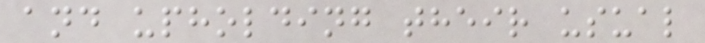and upholding their usual
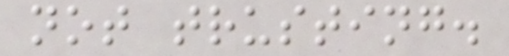not trusting.
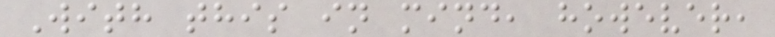With this in mind, however,
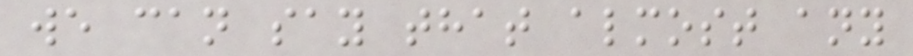we can say that almost any
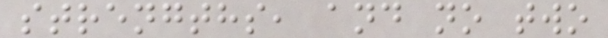strengths, and no two
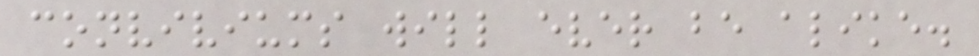conviviums will ever be alike.
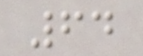64
